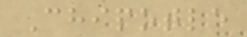Chipotle
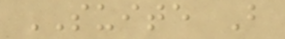SUITE B
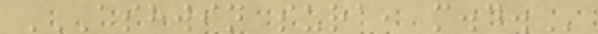ASHWIN SURA, M.D.
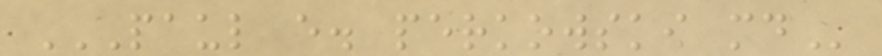PAUL E. PERKOWSKI MD
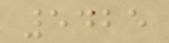5425
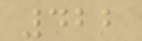422
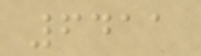6411
